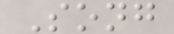Song
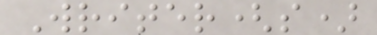Writer(s)
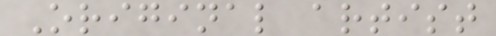Original artist
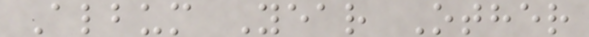Album Year Other
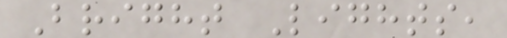Bright Lights,
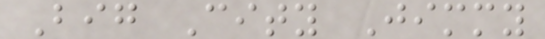Big City Jimmy
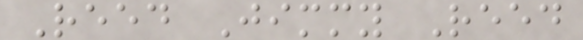Reed Jimmy Reed
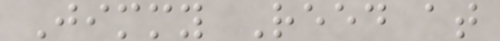Jimmy Reed at
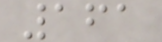161
